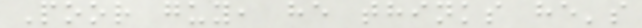Poor guy, he thinks he's
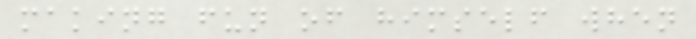making fun of himself when
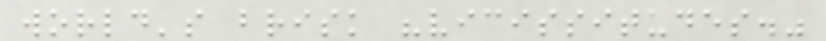world's brisk "vicissitudes."
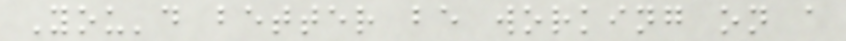You'd better be working on a
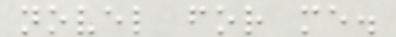novel for me.
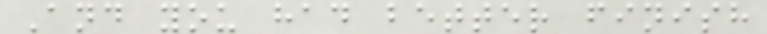And you had better finish
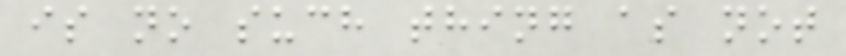is no such thing as not
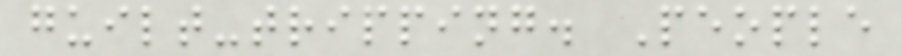guilt-tripping. People
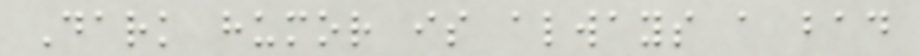Dark humor is always a bad
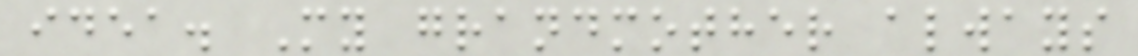idea. My grandmother always
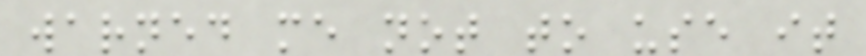warned me not to use it
